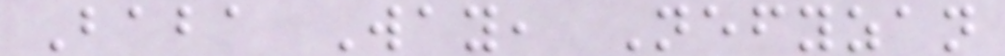Baba Way, Nefyzan
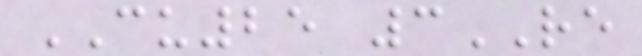CU25 3RE
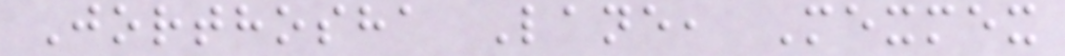Jorthosha Lane, Mexmex
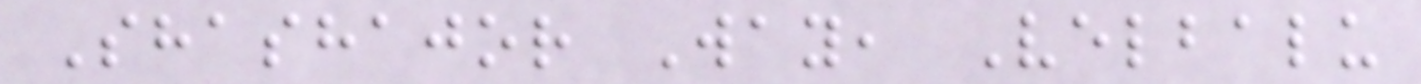Shashajor Way, Velbalu
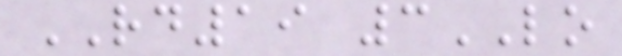RD19 3LO
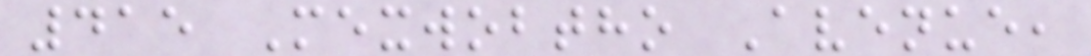415 Mexwobtho Avenue,
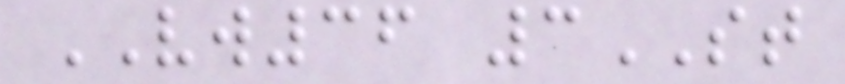VW36 3ST
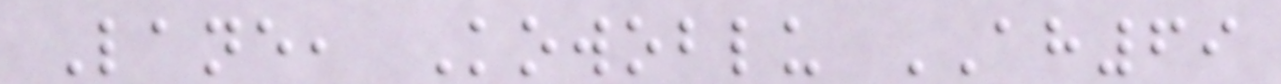Lane, Kowoblu AH69
